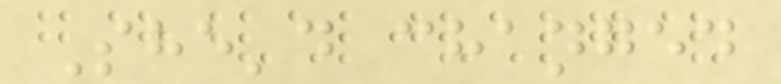She'd changed
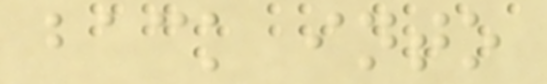back into
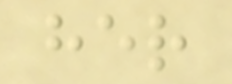her
